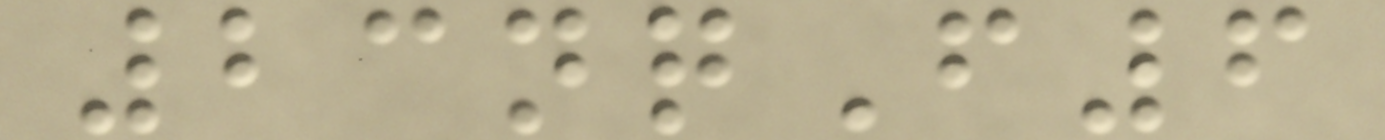23nqF6
